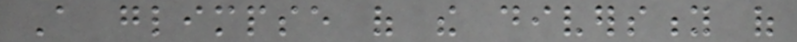A glimpse of the diversity of
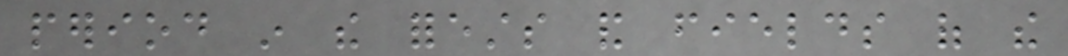period in the forests and fields of the
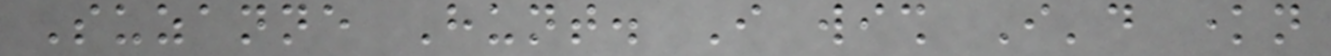Suzanne Hunt. I wish I'd known
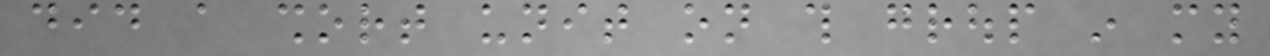did a short unit on this group in my
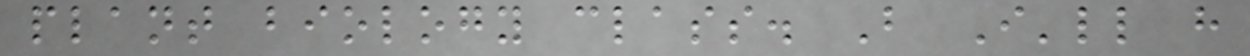plant biology class. But I'll have
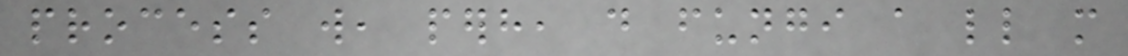process will, perhaps, do fungi a little more
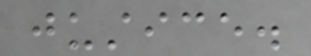justice.
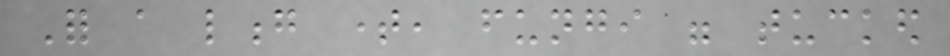For a long time, fungi were tucked
